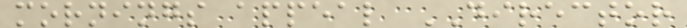mornings appeal DIRECTOR
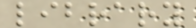library
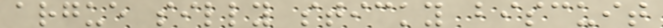argue silly sticky biscuit
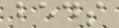beds
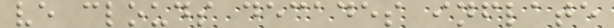ve clouds decades inflate
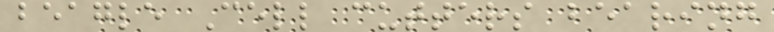beagle Cell cutters bearing
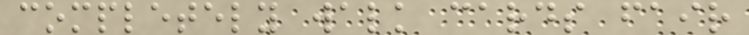completely walk cards fair
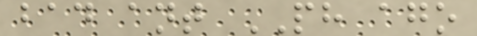bad ant PH ago
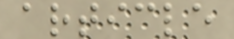article
